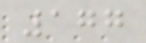177
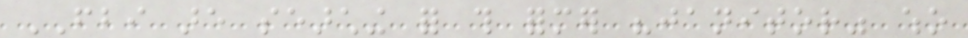FBI are searching for this former "janitor" who
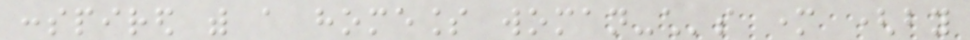conspired with a homeless woman-child's mother (by
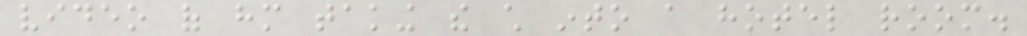video of him taking the child into a hotel room.
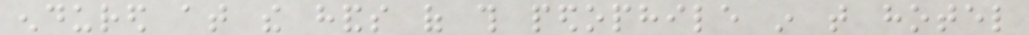endured at the hands of this pedophile in that hotel
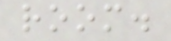room.
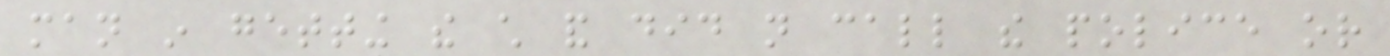man in getting the child and did not call the police or
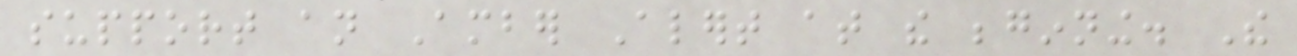support an Amber Alert at the beginning. The
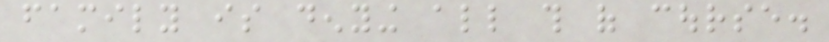family is denying all this of course.
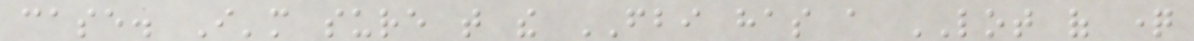case. I'm sure that the FBI has a LOT of question
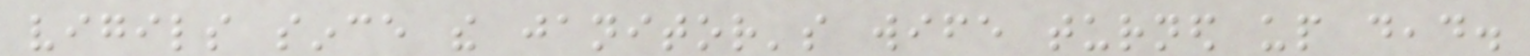vigils since the janitor's wife turned up dead.
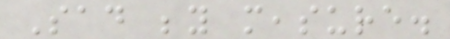Sad beyond measure.
